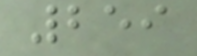259
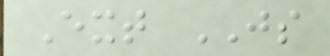Ext JS
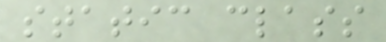static class
